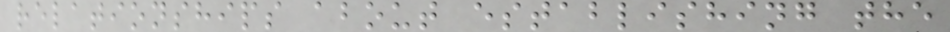relationships about establishing the
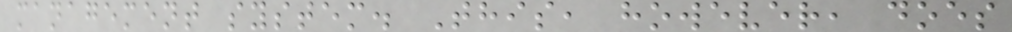management system. This, however, does
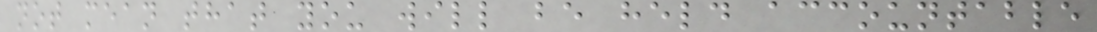not mean that you will be held accountable
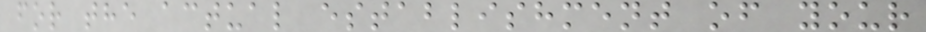for the actual establishment of your
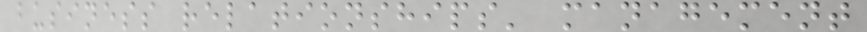business relationships' management
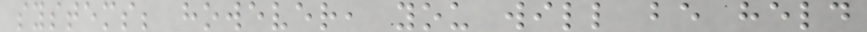systems; however, you will be held
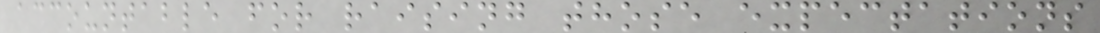accountable for raising those expectations
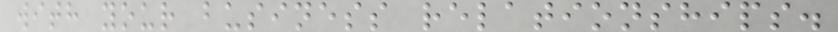with your business relationships.
